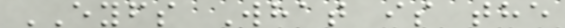EYFS What is the
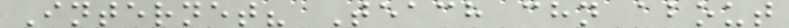Internet? Teach chn about
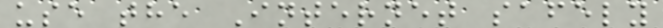use the Internet safely
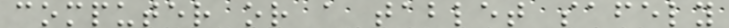computer or a tablet safely
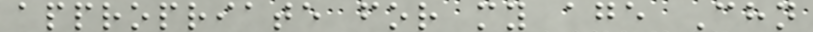appropriate for my age Chn
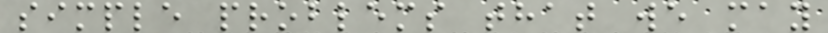simple problems that we may
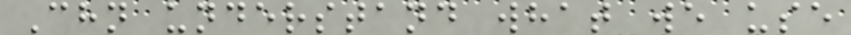Chn understand what we use
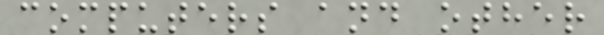computers and other
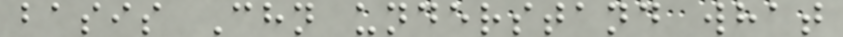basis Chn understand what
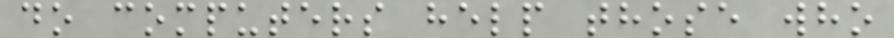do computers help those who
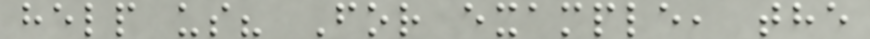help us? For example, the
